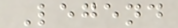Legend
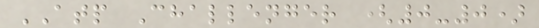ATP Challenger (0-0)
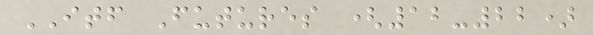ITF Futures (12-22)
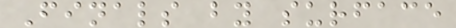Finals by surface
